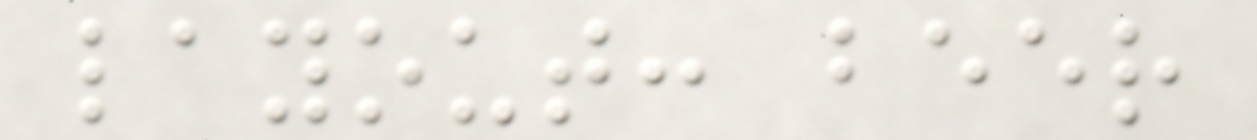layout: beer
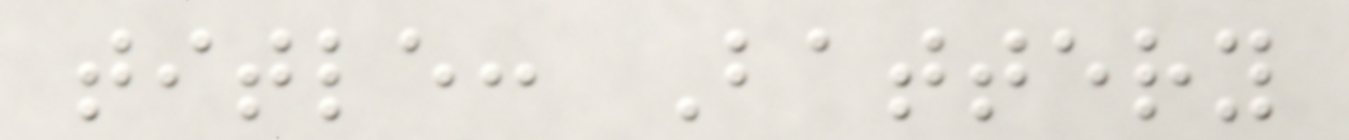title: Battery
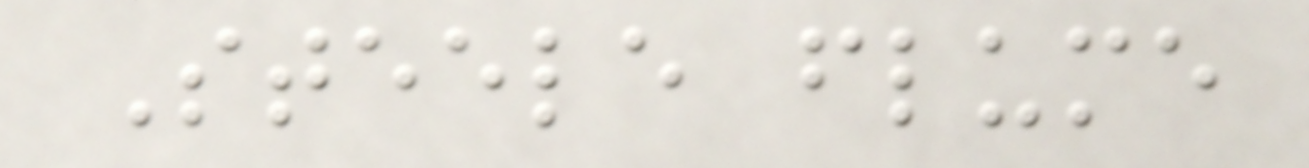Steele flume
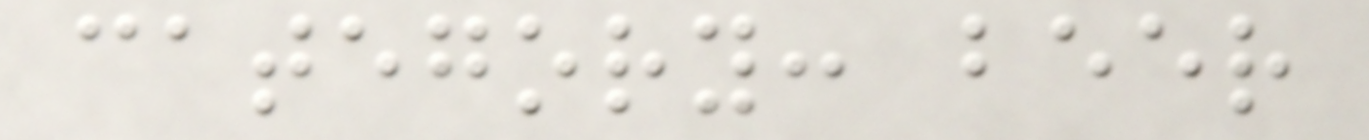category: beer
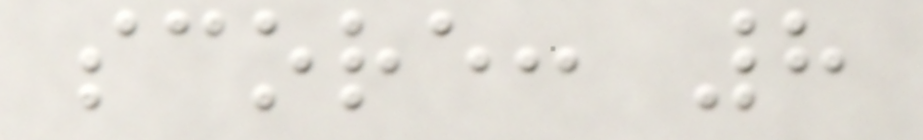score: 8
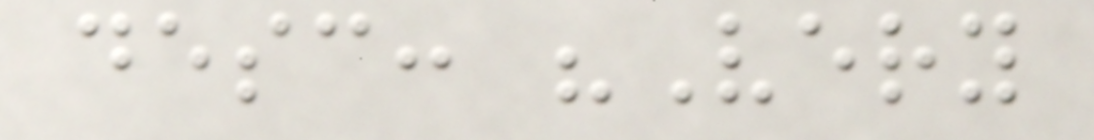desc: "Very
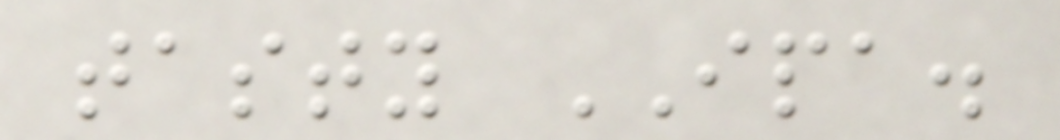tasty IPA.
